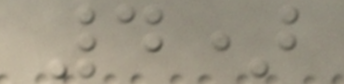4)
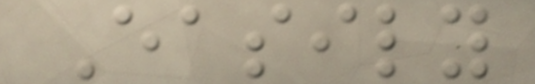Easily
